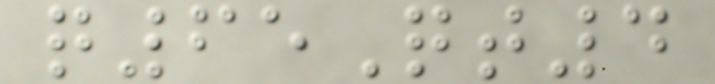q65Qt4
